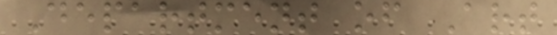Department of Art
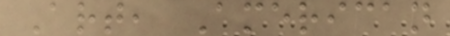Art, American
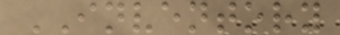INVENTORY
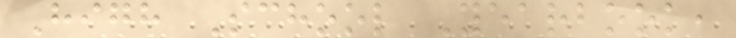High School Yearbook,
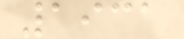1931
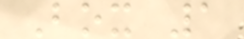Box 1
